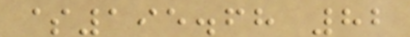$195.68 82
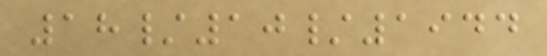18/10/1944
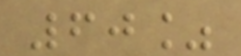60%
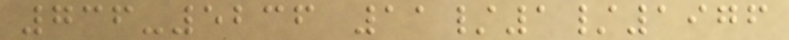736-5236 11/1/1976
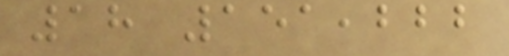18 151,222
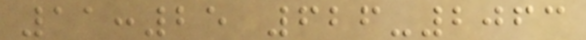11:25 626-2063
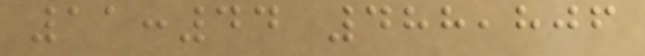11:44 488,806
